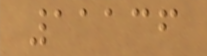11136
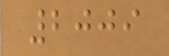2009
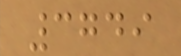3749
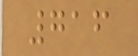716
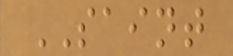SAINT
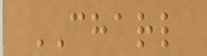CHARL
